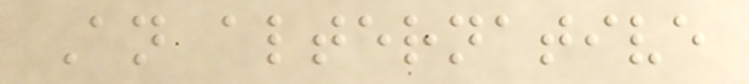An alternative
